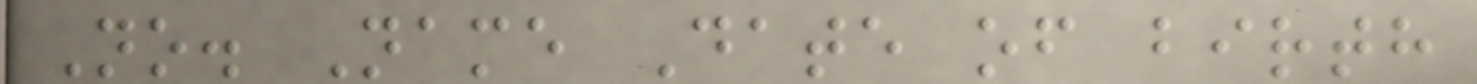No. Name Date of birth
